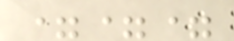===
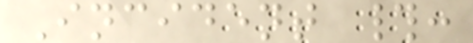Incident #:
